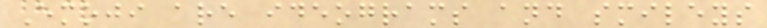Emoji are ideograms and smileys
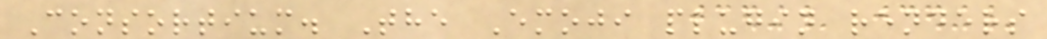Consortium. The Emoji plugin renders
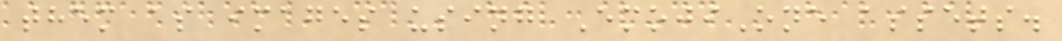them as images using EmojiOne assets.
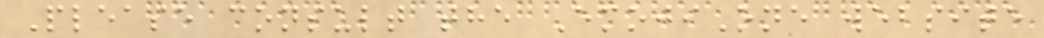Please consult the EmojiOne website
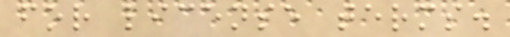for license terms.
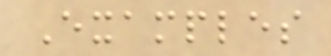Examples
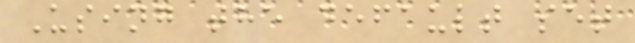Using the default set
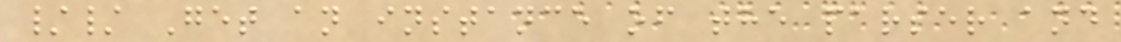// Get an instance of the parser and
